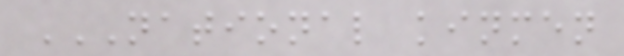NATIONAL KINMEN
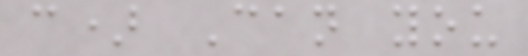c) Can you
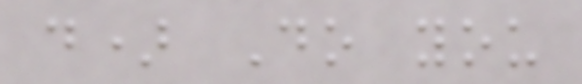d) Do you
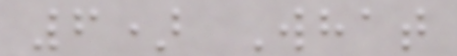6) What
